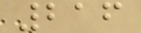216
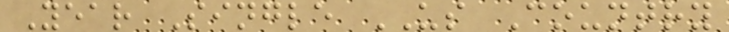Year Single US Country
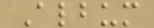Album
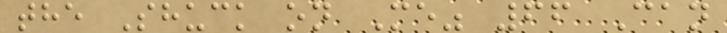the Shuck on Me" 66 Can
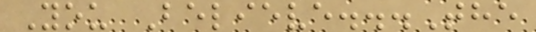You Believe...The
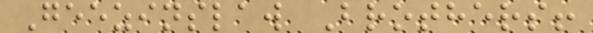Geezinslaw Brothers!
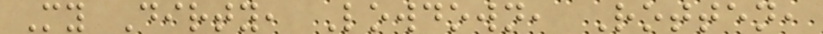My Dirty, Lowdown, Rotten,
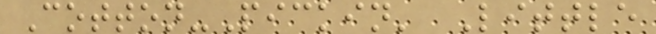Cotton-Pickin' Little
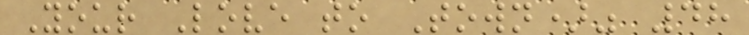Your Love to Town)" 48
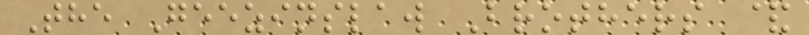The Geezinslaw Brothers &
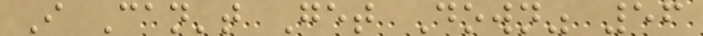I Can't Get Down" 56
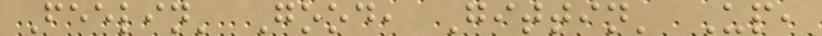Feelin' Good, Gittin' Up,
